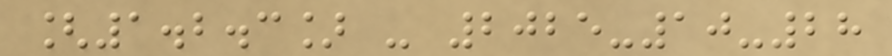[1.2.3] - 2025-10-28
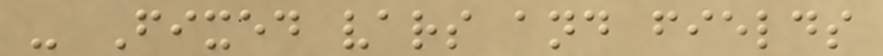- Fixed vars and fields
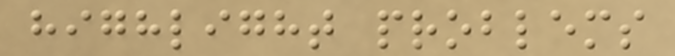highlight problems
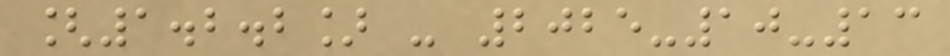[1.2.2] - 2025-10-13
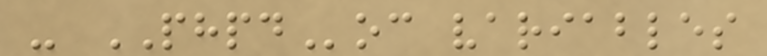- PHPDoc variables
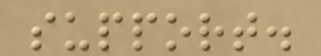support.
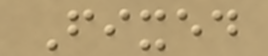Fixed
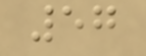57
